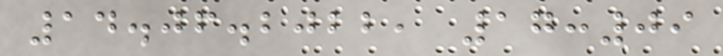14.06.2022, 17:09
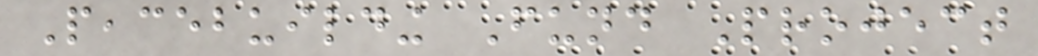Peacebuilding Fund Project
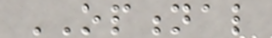OPTIONAL
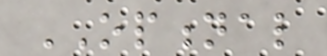OPTIONAL
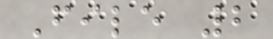File 2
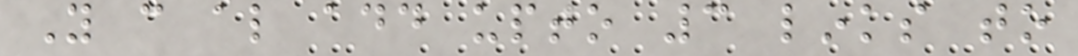You can also add upto 3 links to
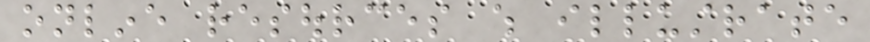online resources which illustrate
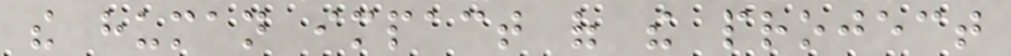the human impact of the project
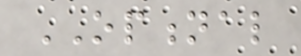OPTIONAL
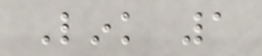Link 1
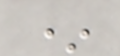*
